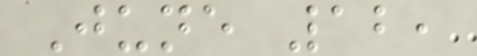June 12,
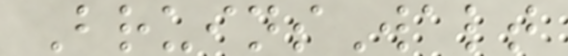BruinsWalt
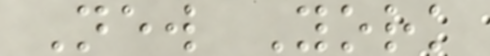New York
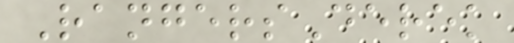RangersDerek
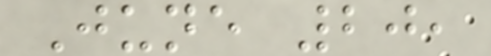June 20,
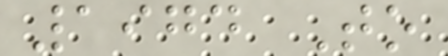1974 To
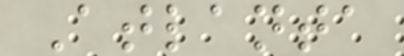Atlanta
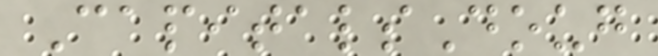CapitalsDoug
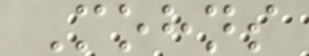Mohns
